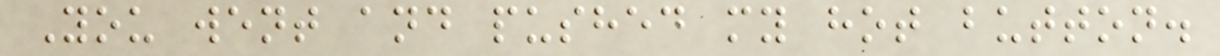You went and pushed my hot button.
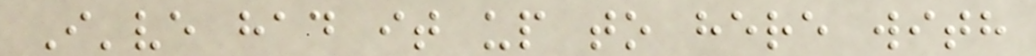I've had it up to here with
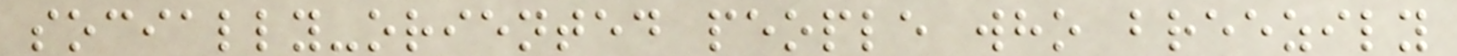socially-oriented people who breezily
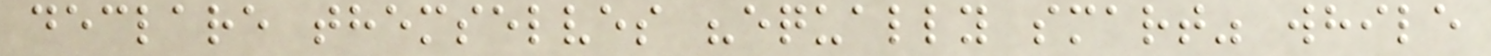declare themselves "equally smart" while
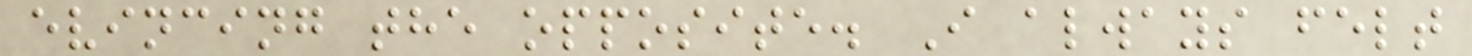evincing the opposite. I always felt
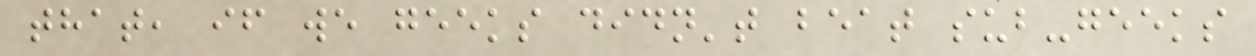that, if we geeks didn't beat sub-geeks
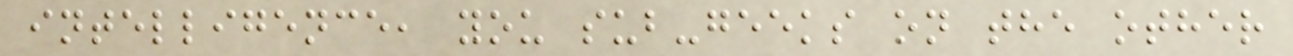intelligence, you sub-geeks on the other
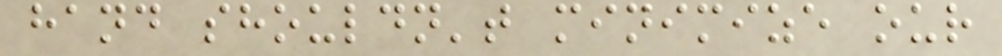hand shouldn't minimize our
